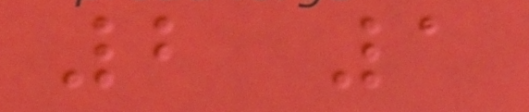2 1
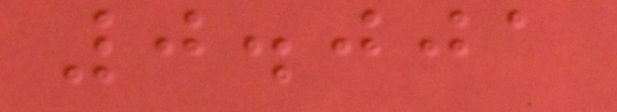0.001
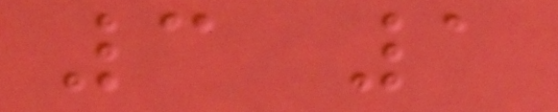3 1
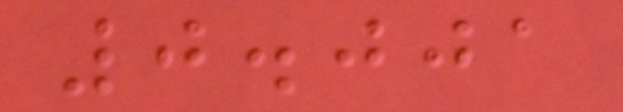0.001
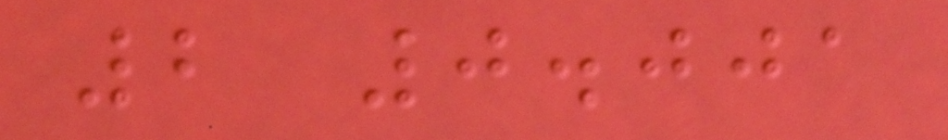2 0.001
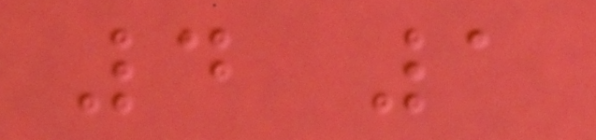4 1
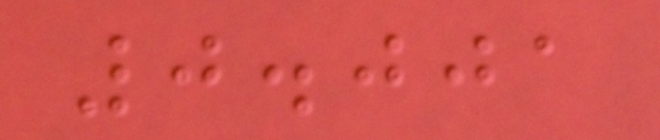0.001
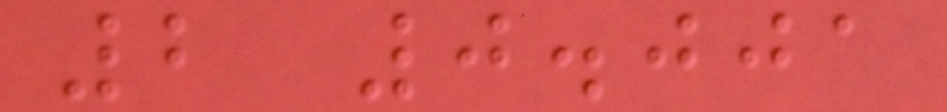2 0.001
